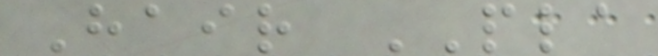Hair PLA
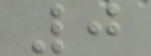0
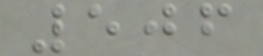506
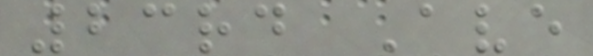23rd Ave
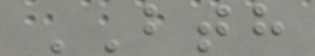BTH
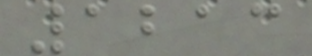1213
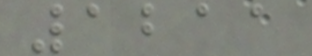1211
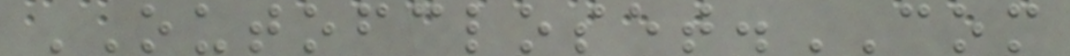OUTOFCLOSET.COM
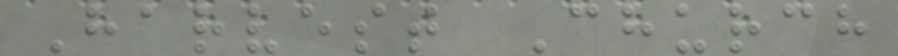Harvest Church
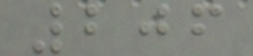206
